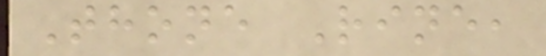Thone Rine,
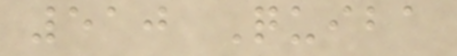510 Quiba
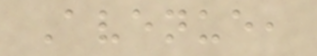Avenue,
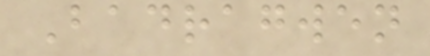Badragwen
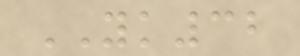YK32
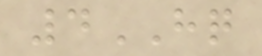4HQ
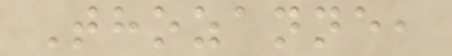Thozanne,
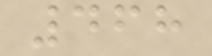468
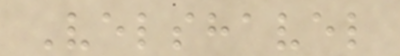Velshavel
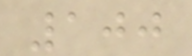100
